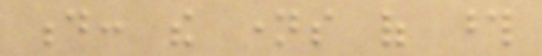d: the names of those
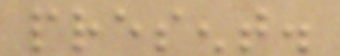present.
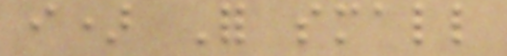i) For small
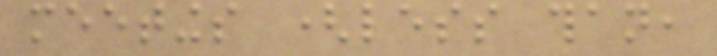meetings (less than,
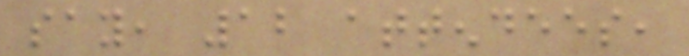say, 12 attendees,
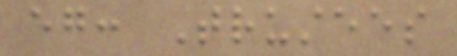eg: Trustees
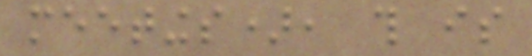meetings), this is
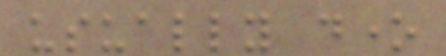usually done
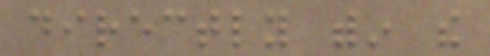directly within the
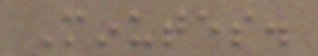Minutes.
